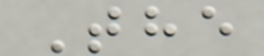The
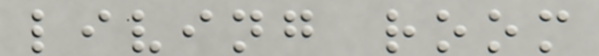living room
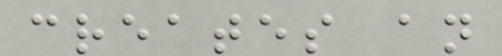creates an
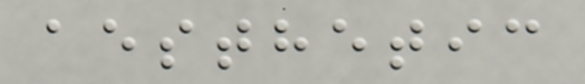aesthetic
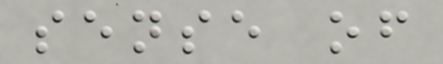sense of
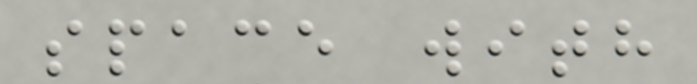space with
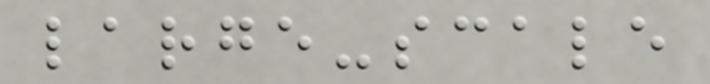large-scale
